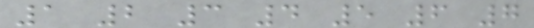1 2 3 4 5 6 7
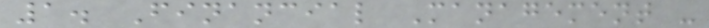1. Financial Management -
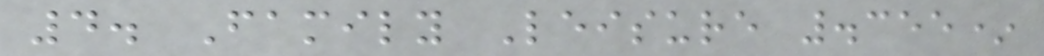4. Family Leisure .355*
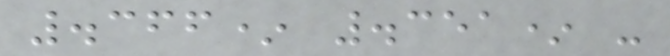.366* .351* -
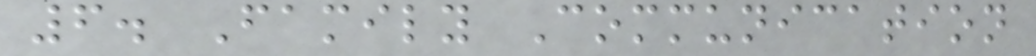6. Family Communication
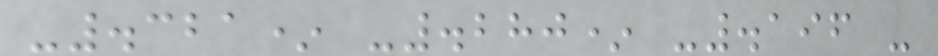-.321* -.280* -.196 -
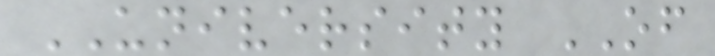UNIVERSITY OF
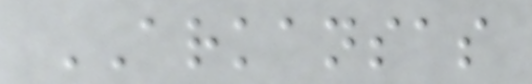ARKANSAS
